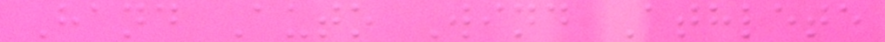Hand Auto Wind Athlete
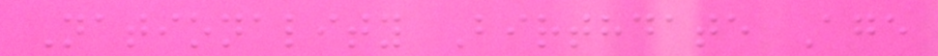Nationality Birthdate Age
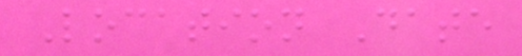Location Date
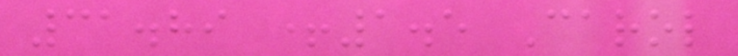31.89 +1.5 Carol
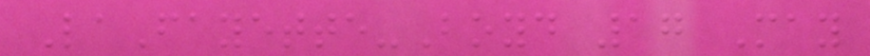LaFayette-Boyd 17 May
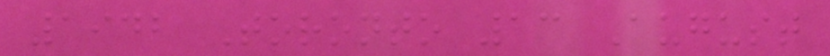1942 Toronto 13 August
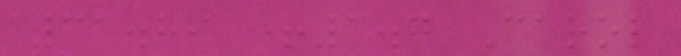31.89 +1.7 Carol
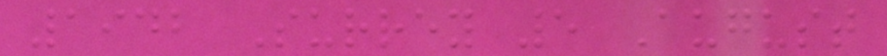1942 Surrey 5 August
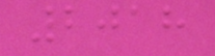2018
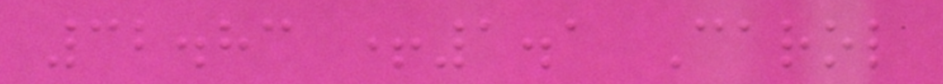32.83 +1.1 Carol
